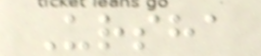Ursha
